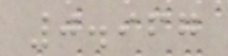0.967
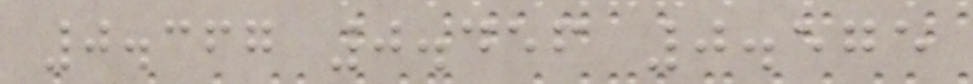0.367 0.456 0.575
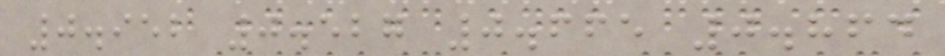0.952 0.527 0.665 0.864
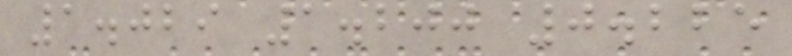1.029 1.200 0.225
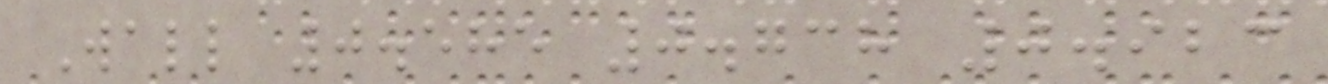Wall 0.585 0.738 0.923
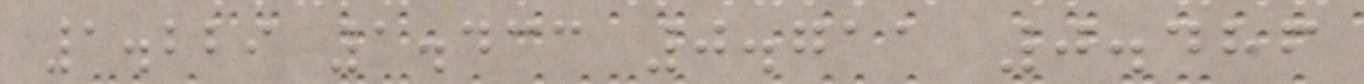1.229 1.433 0.711 0.486
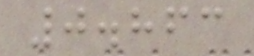0.863
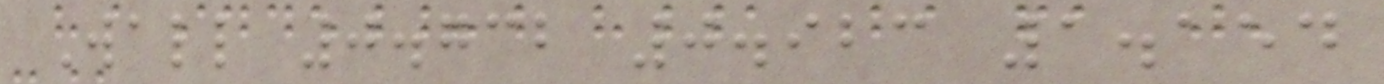Wall 0.732 0.923 1.154
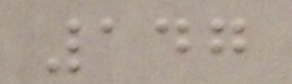147
